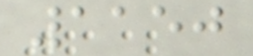1150
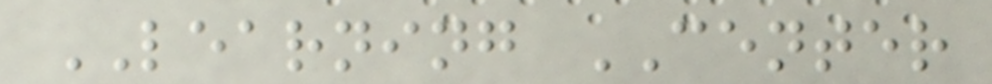LEARNING CENTER
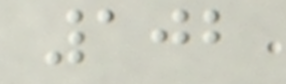102
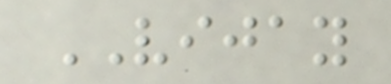VIJAY
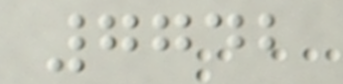7742
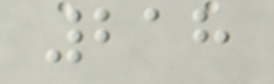218
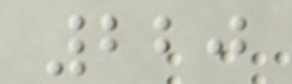220
